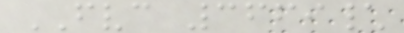FVC 3669\
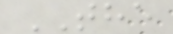THE
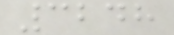3248
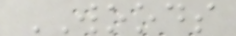WOODS
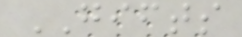GIFTS
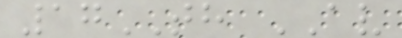17TH AV
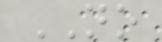NO
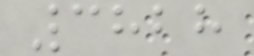3828
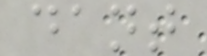dant
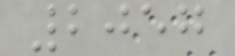2057
